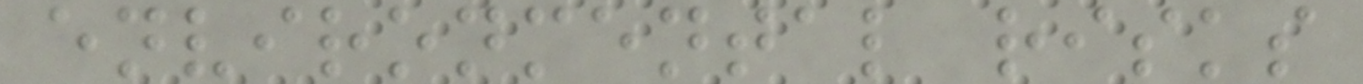environmental risks
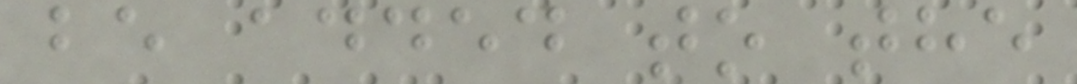be added to the
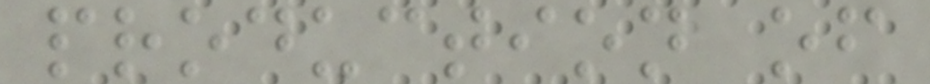production of
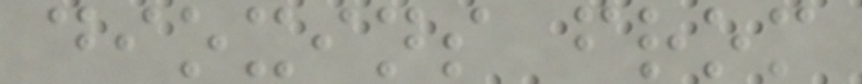dioxins from
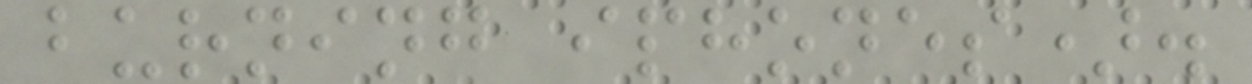burning iphones).
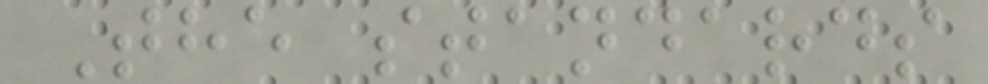The standards
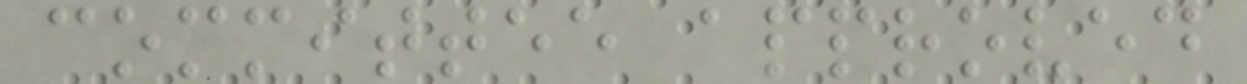committee approved
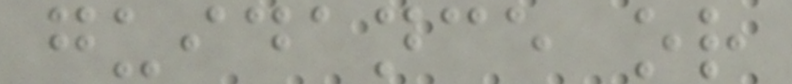guidance or
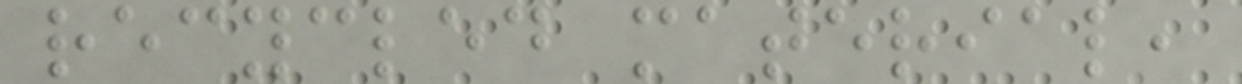recycled material,
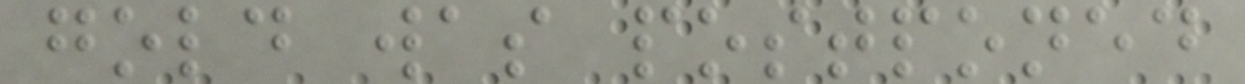gold was postponed
